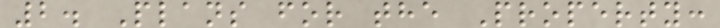2. Plans for the Property:
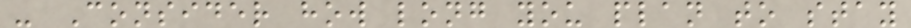- Consider how long you plan to stay
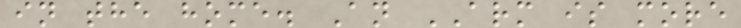in the home. An ARM is more
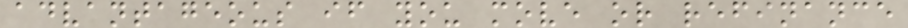advantageous if you move or refinance
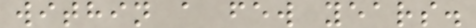within a few years.
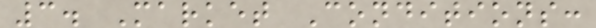3. Market Conditions:
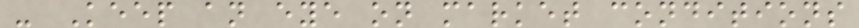- Keep an eye on market conditions
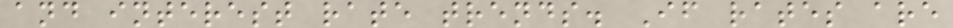and interest rate trends. If rates are
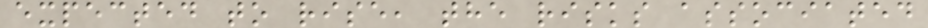expected to rise, the risks associated
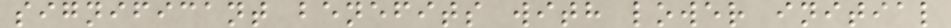significant benefits with lower initial
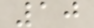10
